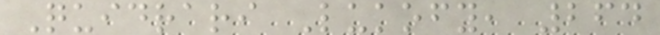Quidrari Lukofy, 264
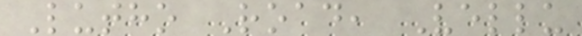Lutho Road, Vellu
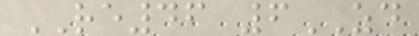RE46 6ZD
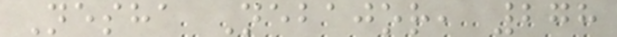Nesha Nebajor, 278
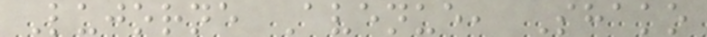Lujorne Avenue, Shako
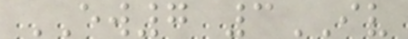EW7 3IV
